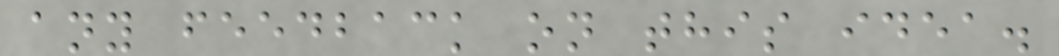any feedback on this idea.
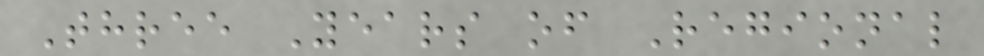Three Years of Regional
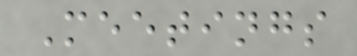Meetings
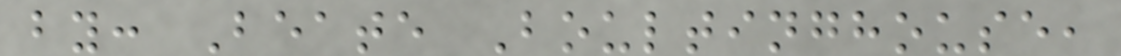by: Beate Boultinghouse,
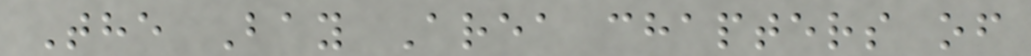The Bay Area chapters of
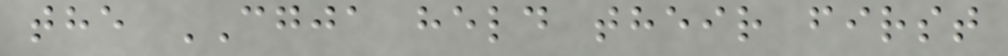the CGJA held their first
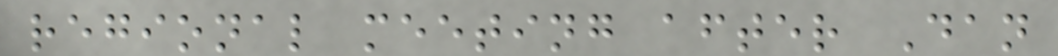regional meeting after Dan
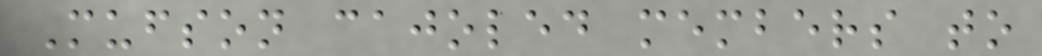Mufson cajoled members to
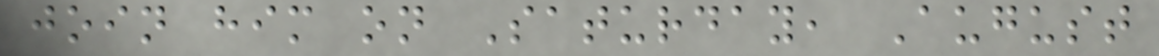join him on Saturday, August
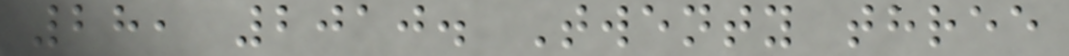28, 2010. Twenty three
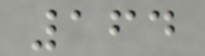164
